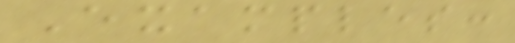Examples:
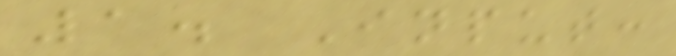1. Input:
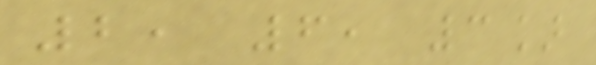2, 6, 3]
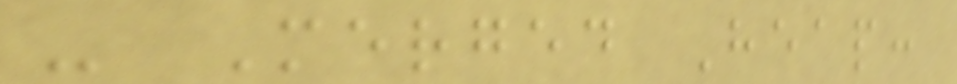- Merged Heap:
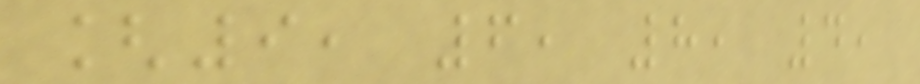[9, 6, 8, 4,
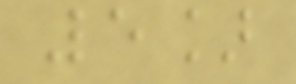5]
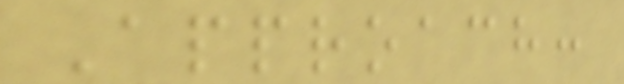Approach:
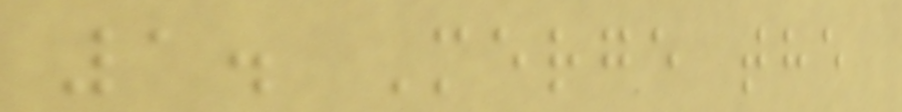1. Merge the
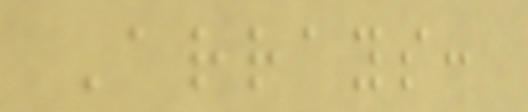Arrays:
